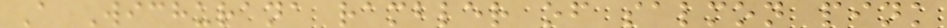A Wichurana rambler of salmon pink
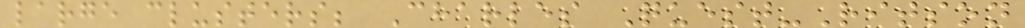large clusters; Charles Quest-Ritson
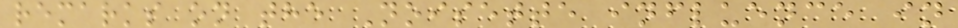remarks on the Noisette influence in
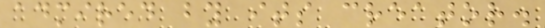admired by its creator.
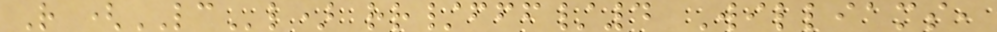R (LCl) rr/fff/4 Williams,
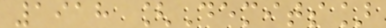1918 [Demits]
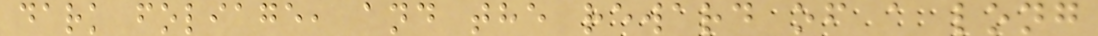dark foliage, and the reward of a long
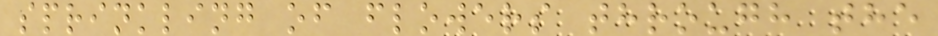sprinkling of flowers through the
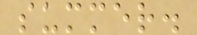summer.
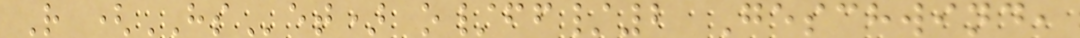R (HSet) o/ff/2 Geschwind,
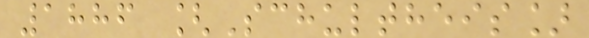1886 [Schultheis]
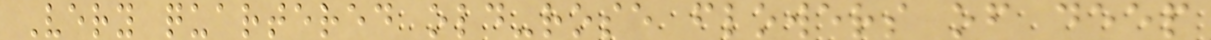Very quartered old-rose flowers of deep
